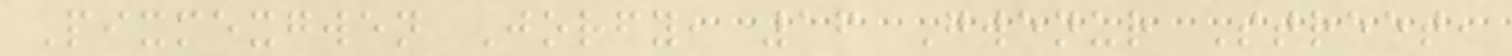Pixmexgwen Jorfy, 16 Gwenur Street,
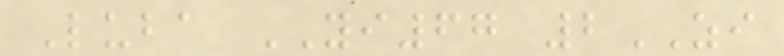Luba YI67 2ZI
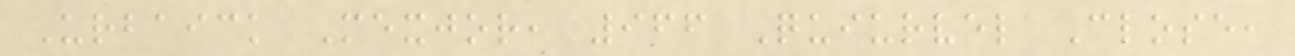Urbaick Mexjor, 966 Quiurvel Close,
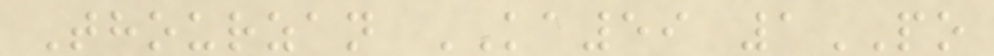Thourzan KA59 1PO
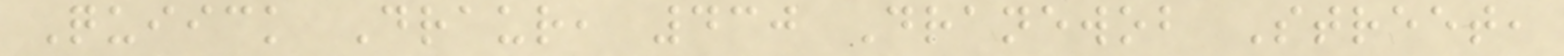Quiick Draur, 430 Dranewob Street,
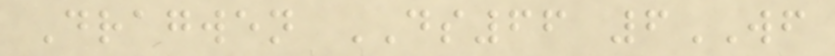Dragwen DS66 6WF
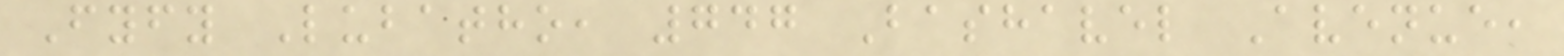Fyfy Lubatho, 747 Bashavel Avenue,
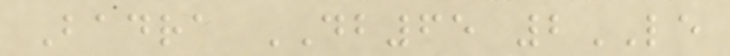Badra DB65 2LE
